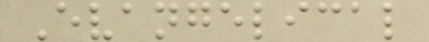Evangelical
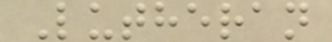Lutheran
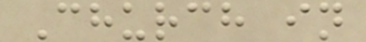Church in
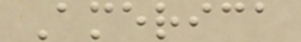America
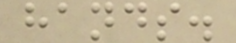hands.
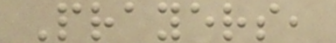Prayers,
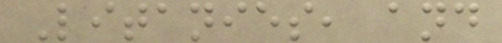Litanies, and
